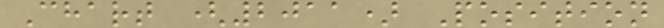Chart (2011) Position
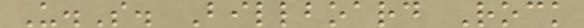U.S. Billboard Rock
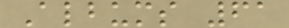Albums 61
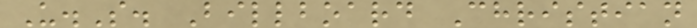U.S. Billboard Christian
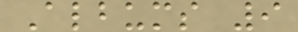Albums 9
